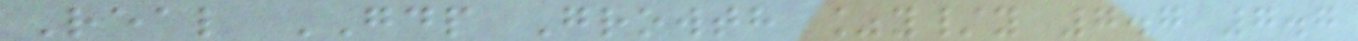Real GDP Growth %y/y 7.7 7.7
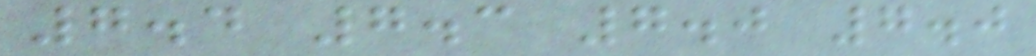7.4 7.3 7.0 7.0
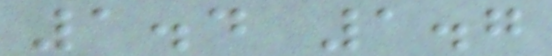1.4 1.7
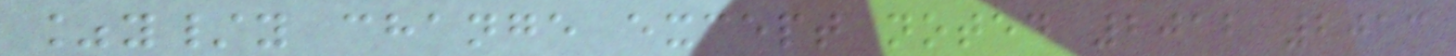%y/y change except noted 2012 2013
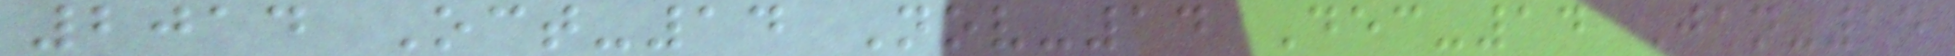2014 Oct-14 Nov-14 Dec-14 Jan-15
